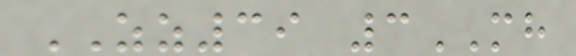ZZ39 3MH
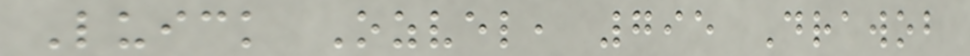Luick Ozvel, 795 Drawob
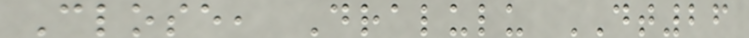Close, Dralulu DT26
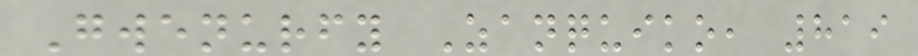Gwenurfy Zanquiko, 819
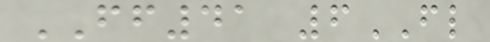FF41 6FL
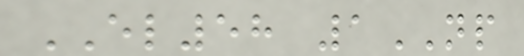EL58 1NP
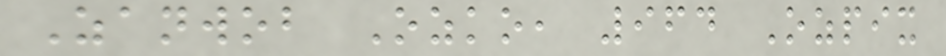Zanwob Ozko, 964 Ozpix
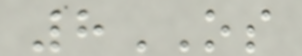8OS
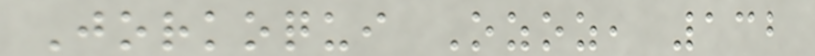Jorkoqui Ozoz, 132
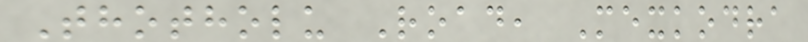Thotholu Road, Mexkodra
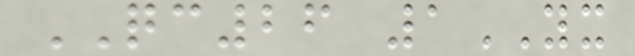QC26 1YX
